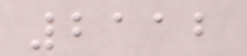2112
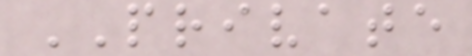PRIVATE
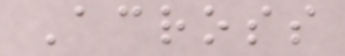Across
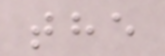the
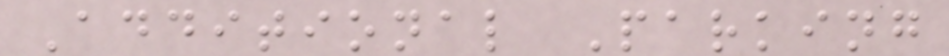Additional Parking
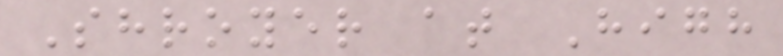Shroyer at High
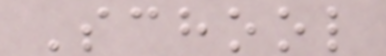School
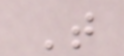T
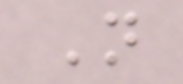N
